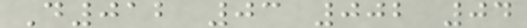D012 03 002 04
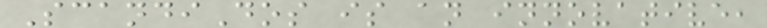ScandiDos is an innovative,
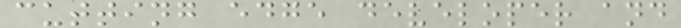cutting edge developer and
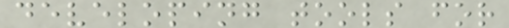developing tools for
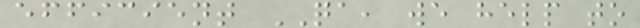efficient QA, we help to
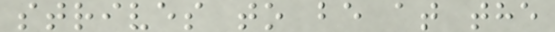strives to be at the
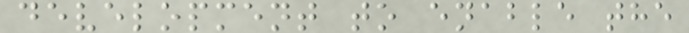development to enable the
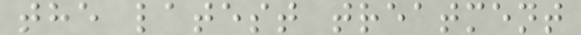the latest treatment
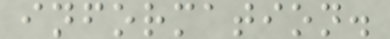information.
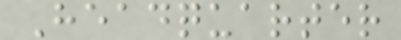Headquarter
